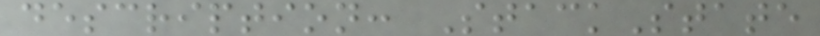description: StackState
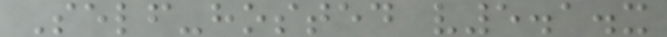Self-hosted v5.1.x
